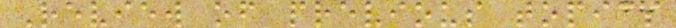Review of previous topics
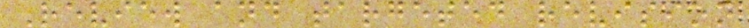Review and targeted revision
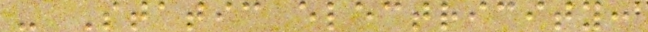- Static electricity:
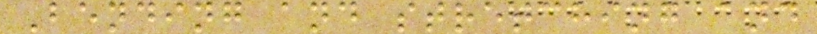Bending and stretching and
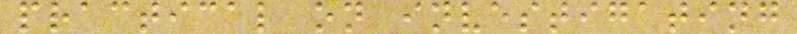practical on investigating
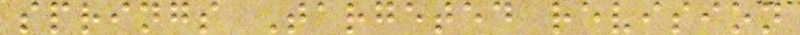springs Targeted revision
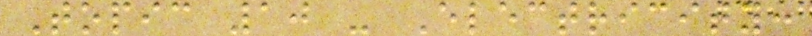Topic 10 - Electricity:
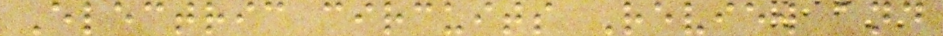Electric circuits Review and
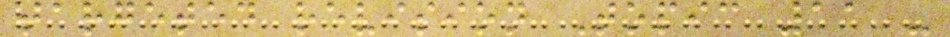targeted revision Topic 11 -
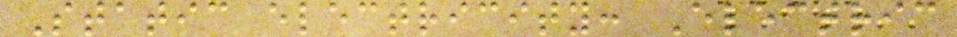Static electricity: Electric
